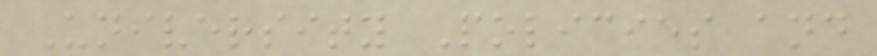University Policies and
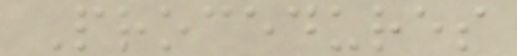Procedures
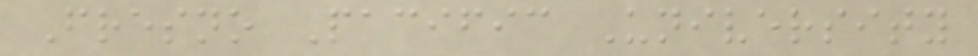Fresno Pacific University
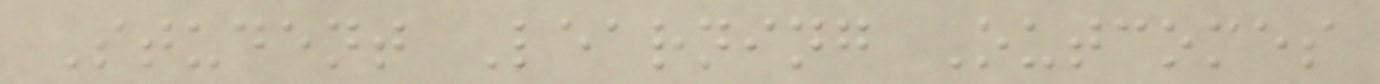Student Learning Outcomes
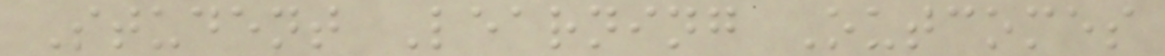Student Learning Outcomes
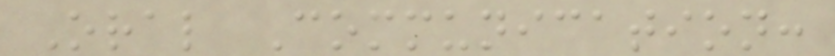Oral Communication:
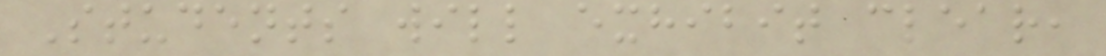Students will exhibit clear,
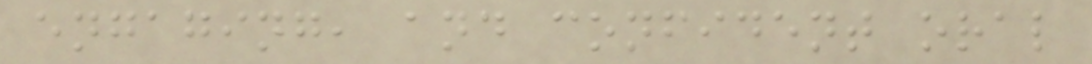engaging, and confident oral
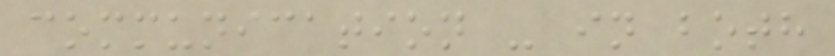communication - in both
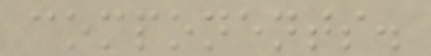components.
